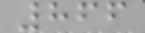866
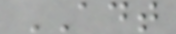ADT
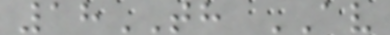18TH AV
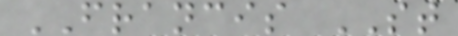FRANCIS ST
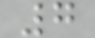7
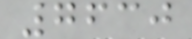7630
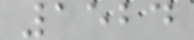1524
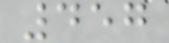457
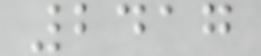2417
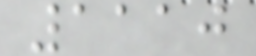1110
